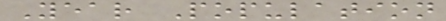Year Population
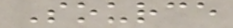Source
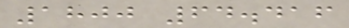1800 64.416
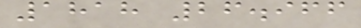1818 26.966
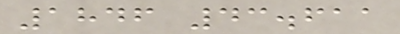1846 43.611
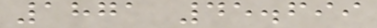1871 45.699
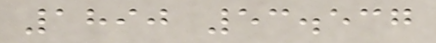1890 53.537
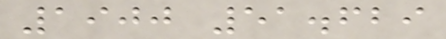1900 51.629
